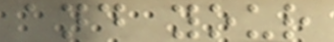and your
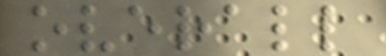overall
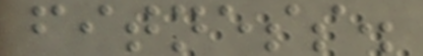fitness.
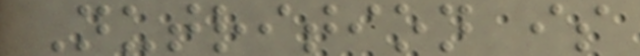Nutrition is
